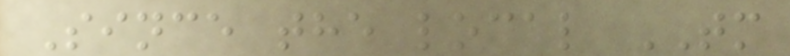Since the local TM
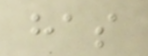has
